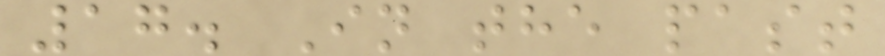17. In the past
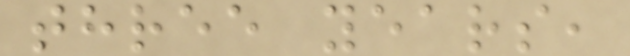three years,
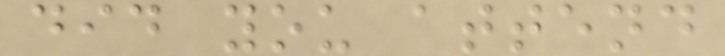did you attend
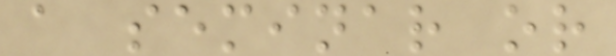a seminar or
